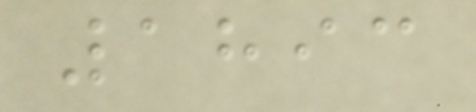1893
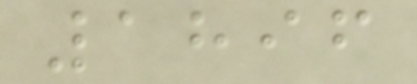1896
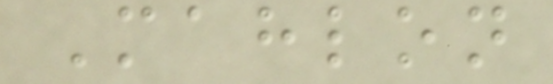Mahlon
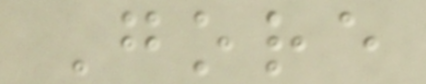Gore
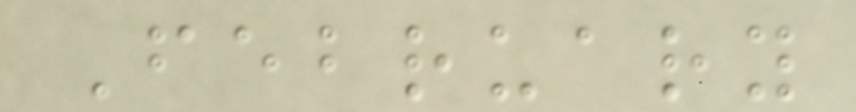February
